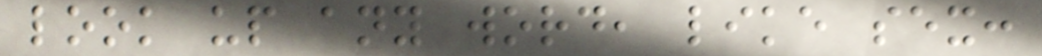look up any word, like sex:
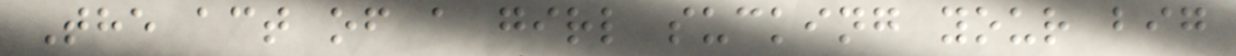The act of a girl sucking your big
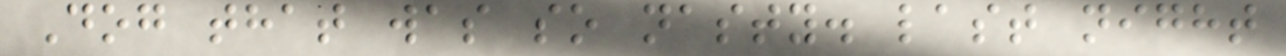Dog that was so nasty. last night
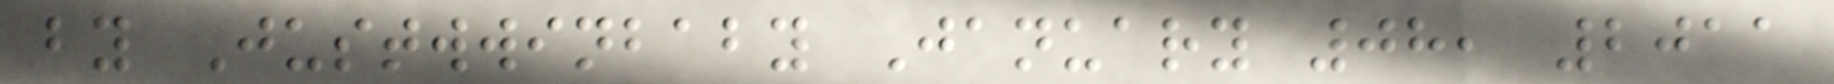by Justwwinbaby January 08, 2011
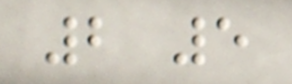2 5
